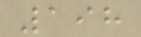198
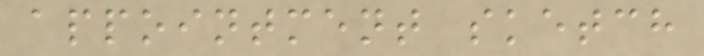appointment sketch
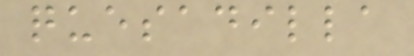quesadilla
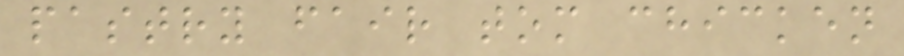pastry fair tom chicken
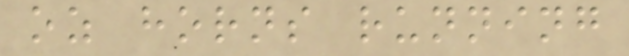oz horns running
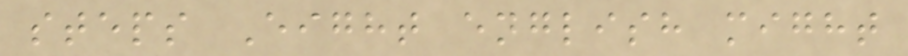steps Eight english might
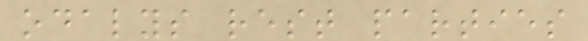odalys rest parties
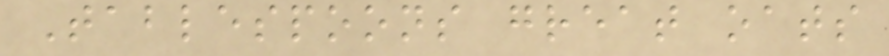Tablespoons great oats
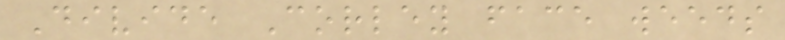Divide Corley face weeds
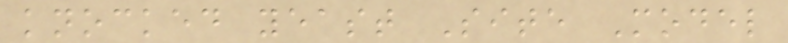knocked yeast Site Model
